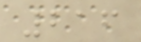216
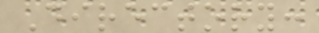Directory:
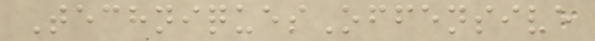TechniquesOffensive
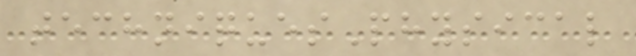techniquesPhysical
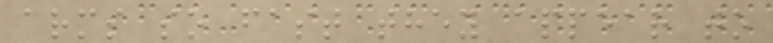arms so fast they appear to
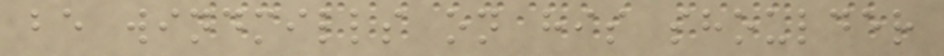be windmills on his shoulder
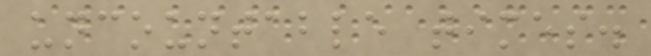uncountable times.
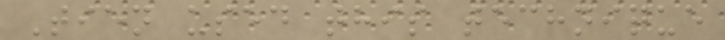Tien used this technique
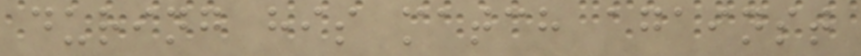during his match against
